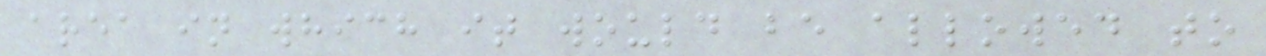area in which it would be allowed to
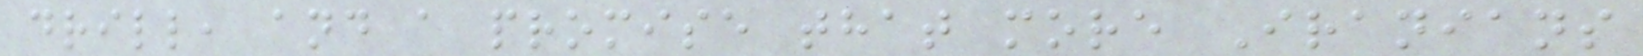drill, and a promise that more Iranians
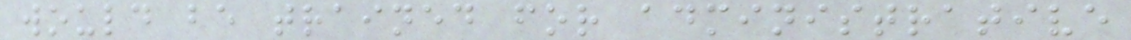would be trained for administrative
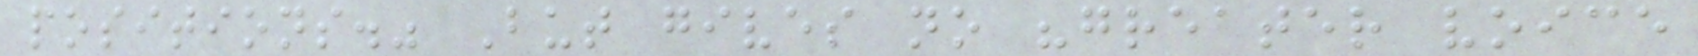positions." But gives no "greater voice
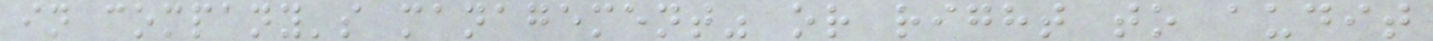in company's management" or right to audit
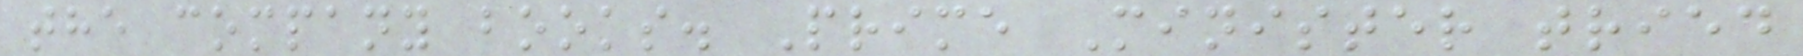the company books. Prime Minister tried
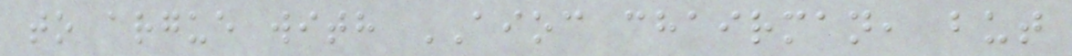to argue with AIOC chairman, but
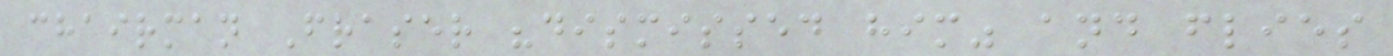chairman Fraser "dismissed him" and flies
